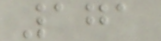171
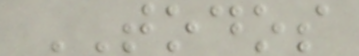TODOS
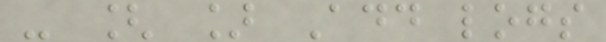- [ ] Add logs
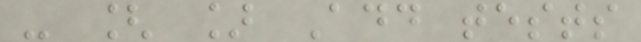- [ ] Add tests
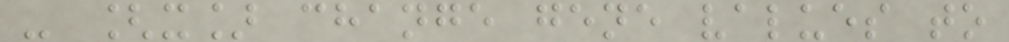- [x] change gene values to
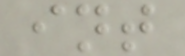int
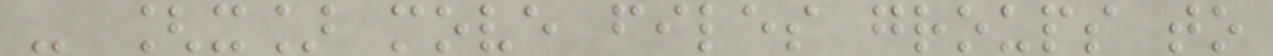- [x] move files groups to
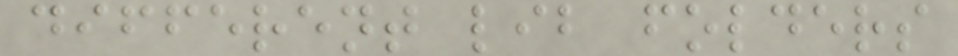different lib folders
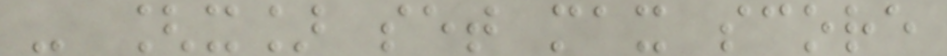- [x] set max score
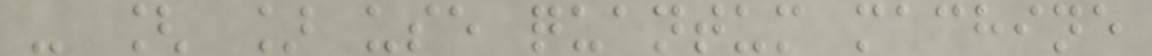- [ ] use quantum machine
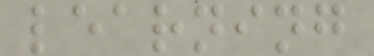learning
